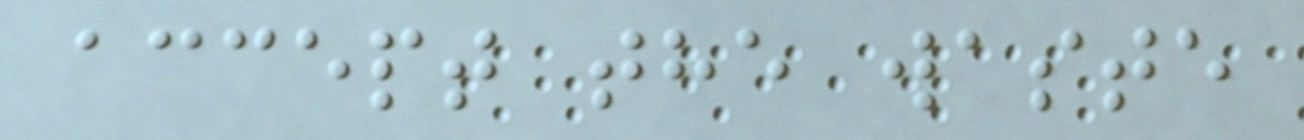accept the waste
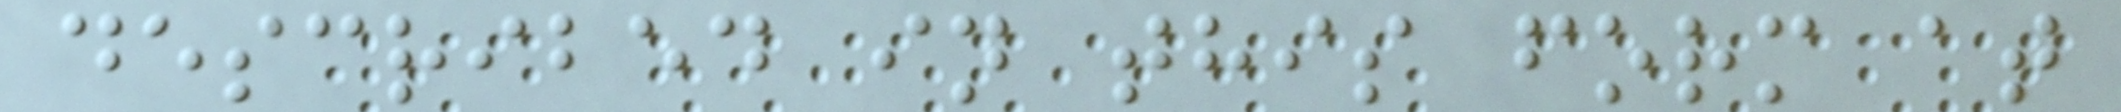described in this form at
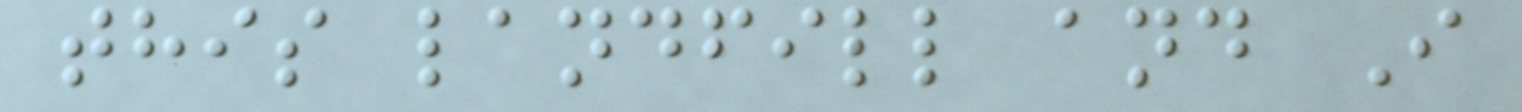this landfill and I
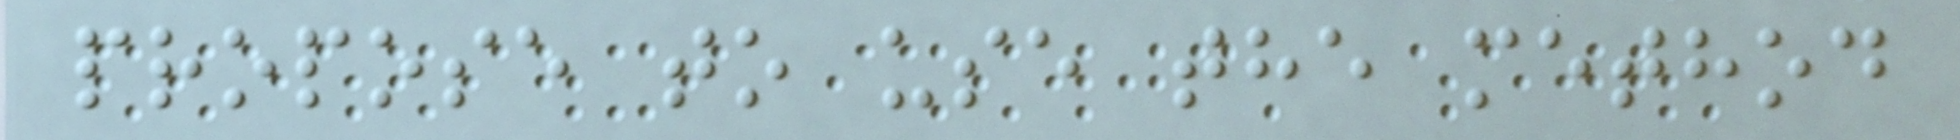propose to use the method
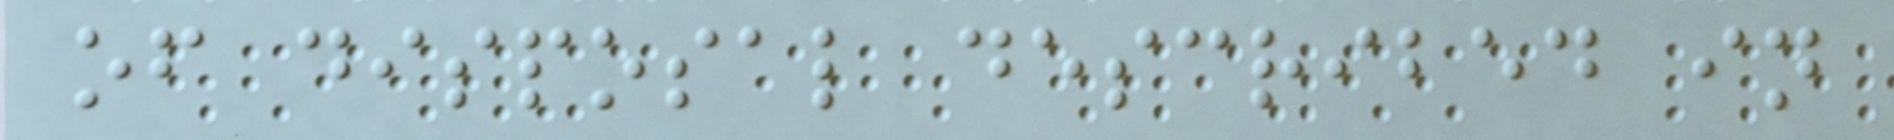of disposal described in
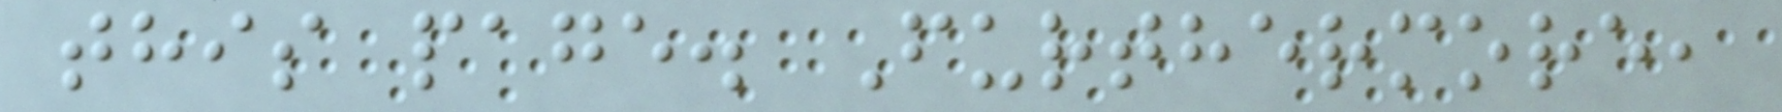this page. Furthermore,
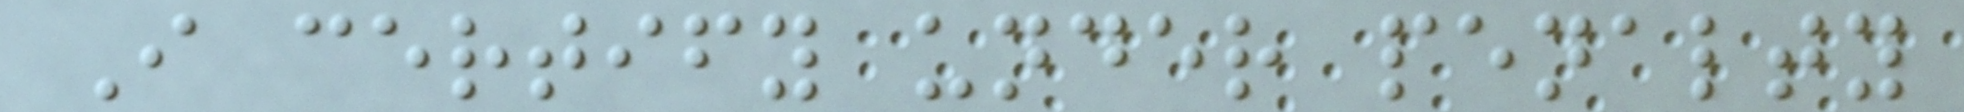I certify under penalty
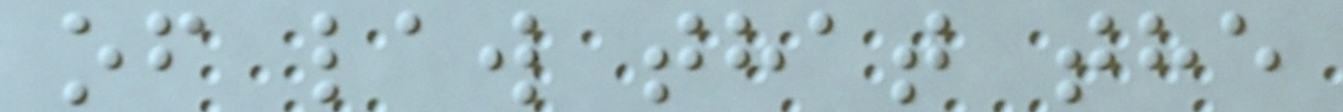of law that the
